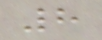8
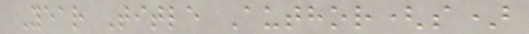Year Title Author(s)
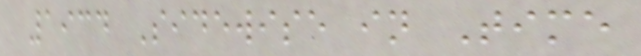1934 Sidewise in Time
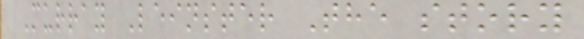Murray Leinster The story
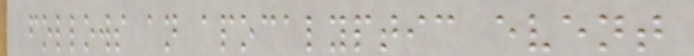follows an apocalyptic event
